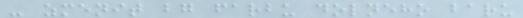- zmenit bg farbu dolneho baru
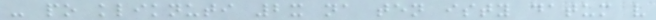- po kliknuti 2x na ten isty datum v
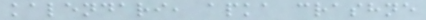kalendari, apka crashne
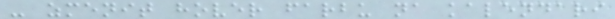- zmenit hover farbu na kalendari
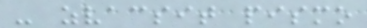- zvacsit pismo
